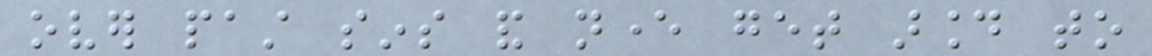over past sins and never get around to
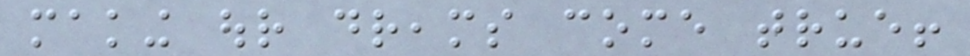making our dreams come true!
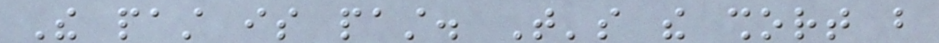The past is past. That's the short but
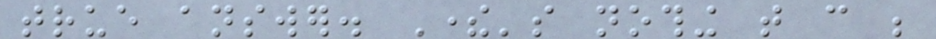true answer. There's nothing that can be
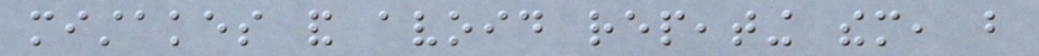mistakes and avoid repeating them, but
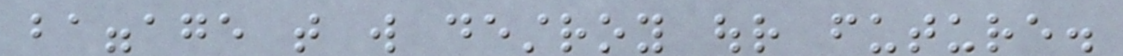baggage that will destroy our future.
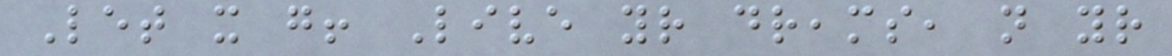Let it go! Live your dreams, not your
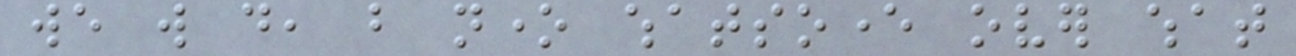we will do, but none whatsoever over what
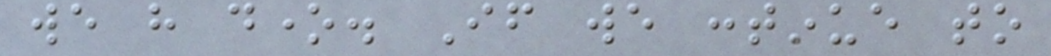we have done. If we continue to
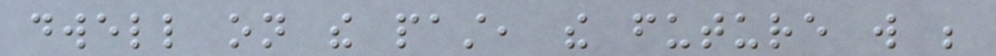dwell on the past, the future will be
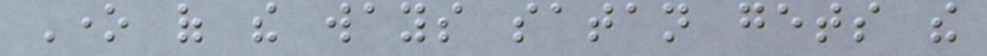One of the ways satan gets the
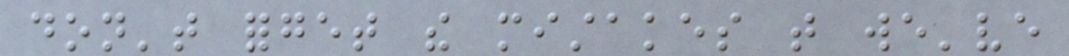don't forget the mistakes that we've
